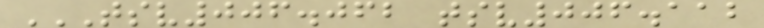TSV006.062 TSV006.112
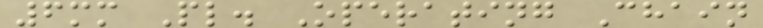6mm Pl. Operating Chain
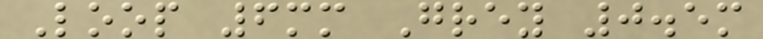Loop 6mm Grey 0.5m
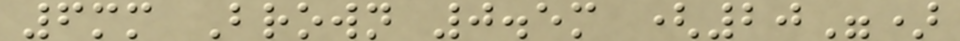6mm Brown 0.5m (20")
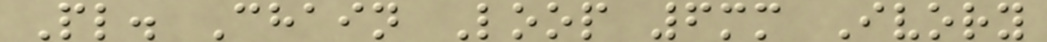Pl. Chain Loop 6mm Ivory
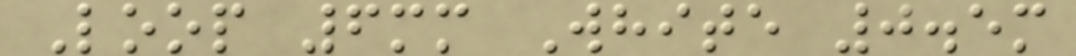Loop 6mm White 0.5m
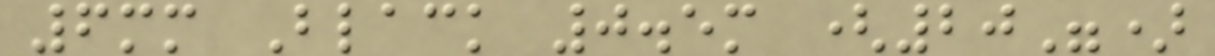6mm Black 0.5m (20")
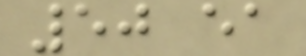50 ea
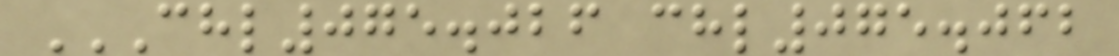CHL075.026 CHL075.062
